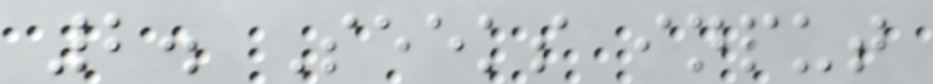2. Seeks input
